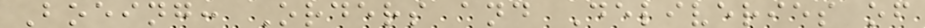Boeing: Orders and Deliveries of
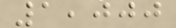1,000
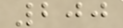200
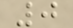0
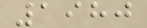1980
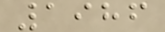1986
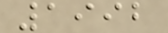1992
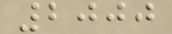2000
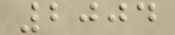2004
